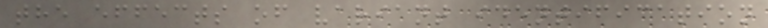the effects of variant identification
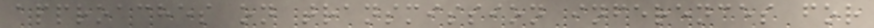approaches on transmission inferences for
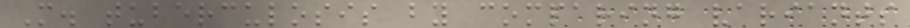M. tuberculosis by comparing variants
